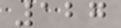127
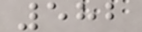582
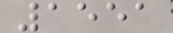1551
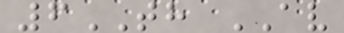6TH AV
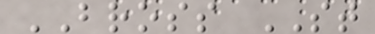BROSS ST
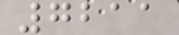7211
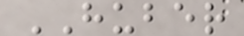HUBER
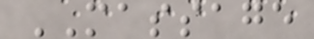MASSAGE
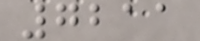7211
